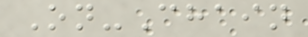On-Chain
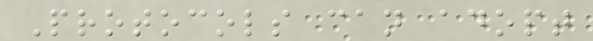Protocols can adopt
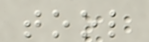tool
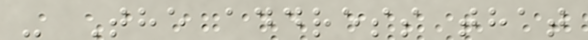- The address that
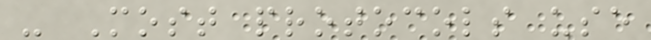- Most protocols use
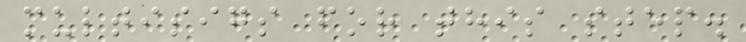multisigs for this step.
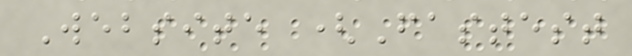Website (Fastest
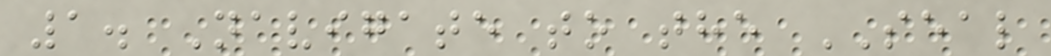1. Navigate to the SEAL
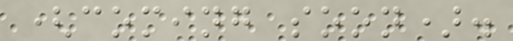(coming soon).
